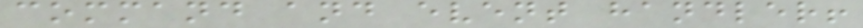command and event handler!
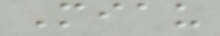Miau
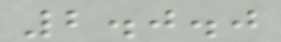2.0.0
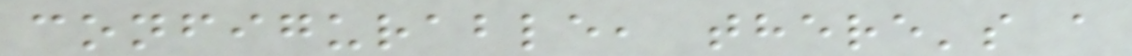configurable, there's a
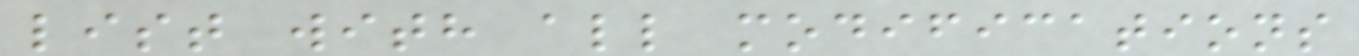list with all modifications
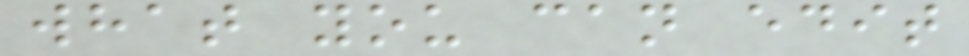what you can edit
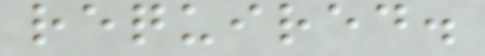required.
